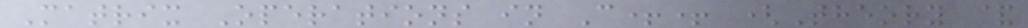Matrix Operations in C++ (Theory &
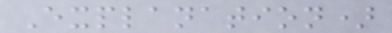Explanation)
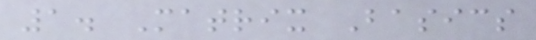1. Matrix Basics
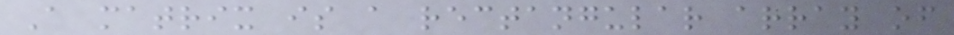A matrix is a rectangular array of
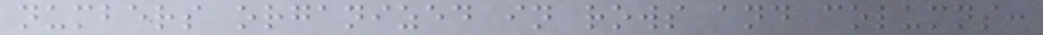numbers organized in rows and columns:
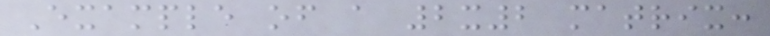Example of a 2x2 matrix:
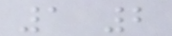1 2
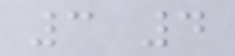3 4
